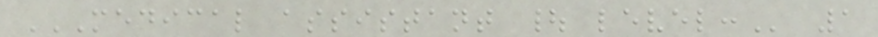MEDICAL ASSISTANT | LEVEL: 1
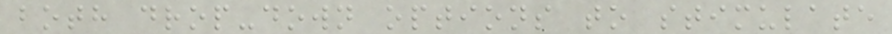both drop-down options to stimulate
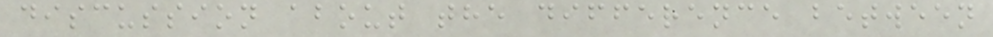discussion about the difference between
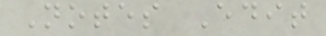Notes Edit
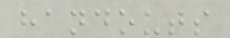handouts
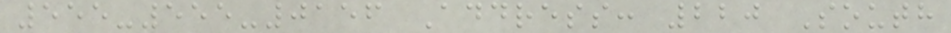555-555-0156 Address: 220 South
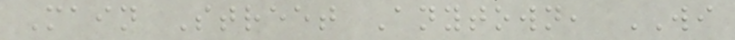Main Street Anytown, WI
